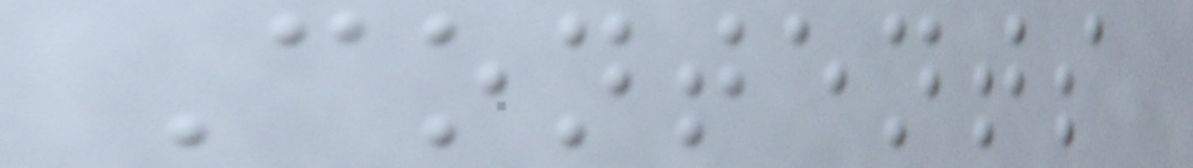Contents
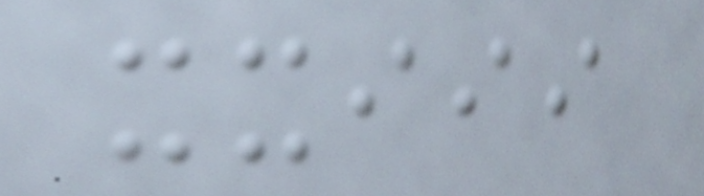xxiii
